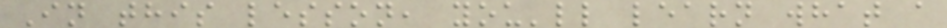In this lesson, you'll learn what a
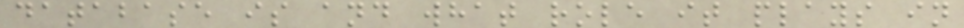database is and what role it plays in
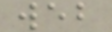web
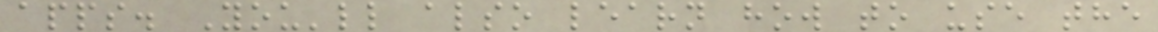apps. You'll also learn how to use the
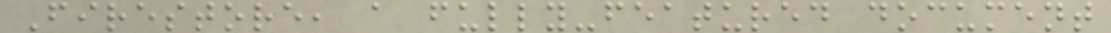Firestore, a fully-featured document
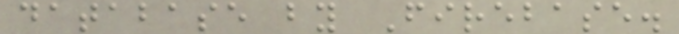database by Firebase.
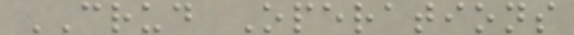CRUD Operations
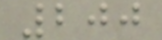200
